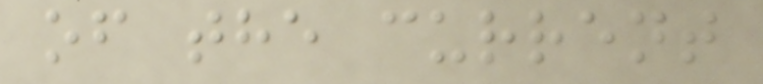of the current
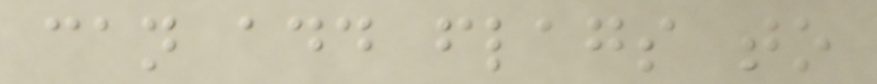can add flags to
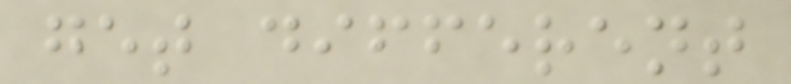get different
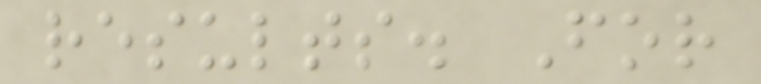results. For
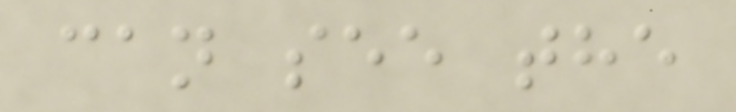can see the
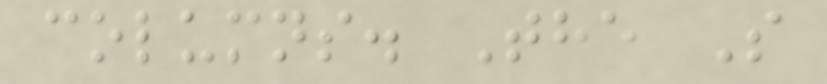columns. The S
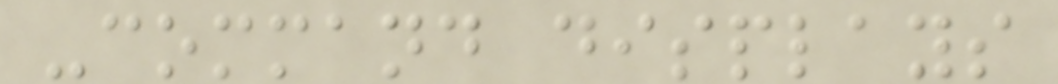-command displays
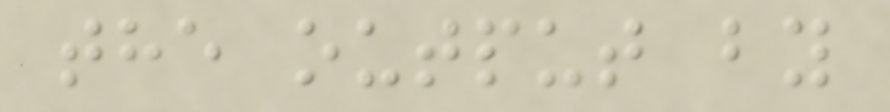the output by
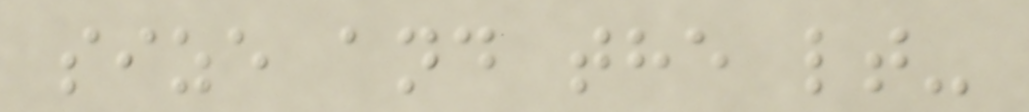size and the lt-
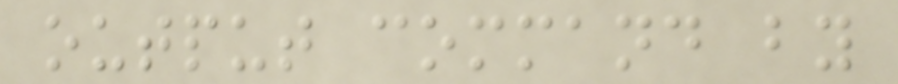output command by
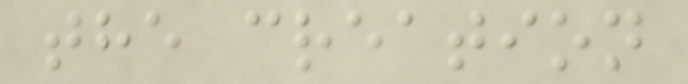the creation
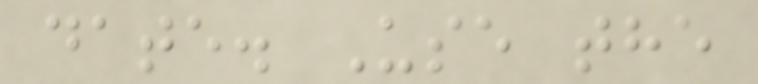date. Use the
